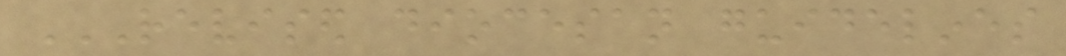REVISED DIOCESAN GUIDELINES
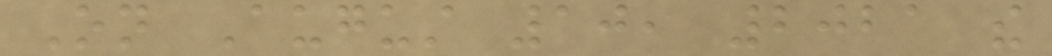On August 10, 2021 the
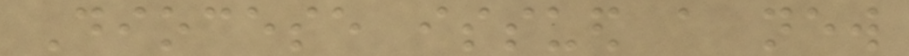Diocese issued a new
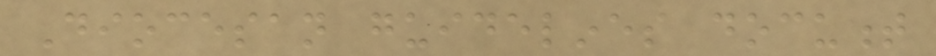Diocesan guidelines document
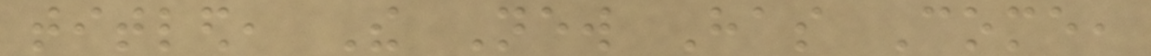titled, The New Has Come,
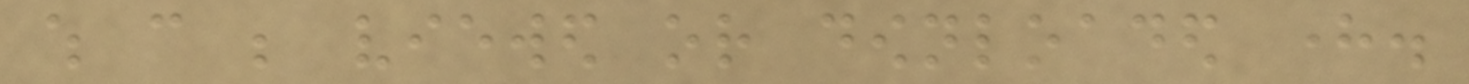which can be viewed or downloaded here.
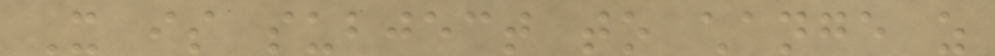It is subject to change as
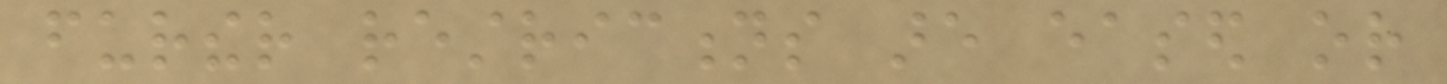further restrictions are eased or
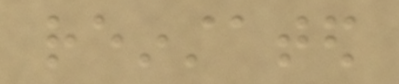reinstated
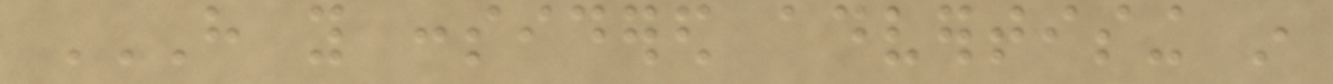HAVE YOU CONSIDERED ADVERTISING IN
